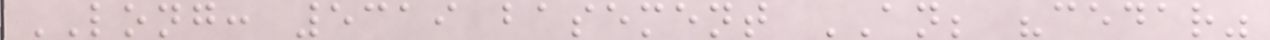LONG: 5319 basement AN; "cedar"
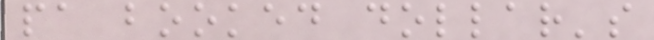pa booked dollar's
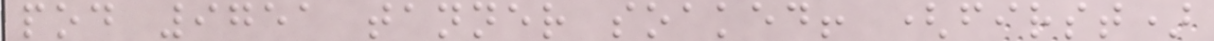pod 9751 tanner soaked! (first)
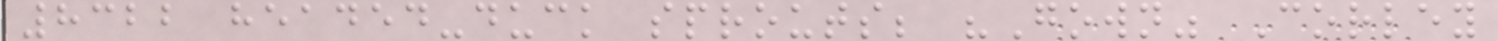8322 headed-duck sprouts; "Gown" Corley
